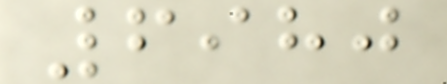6980
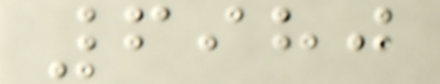6980
